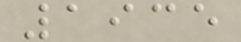1935
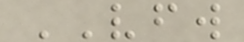VFW
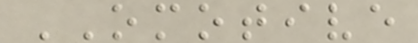OMOTIVE
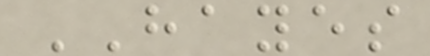HAYES
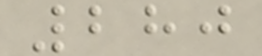280
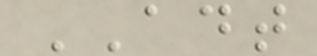ADT
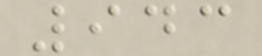943
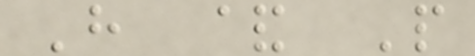H & P
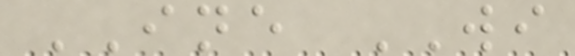INE WI
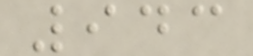943
